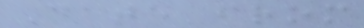Date from
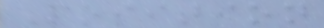Position
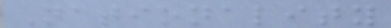Nationality
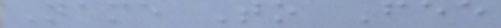Name To Fee
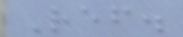Ref.
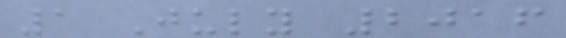1 July 2016
